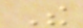The
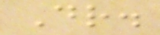Dr.
